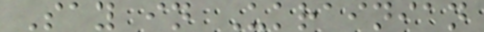Say in Ukrainian
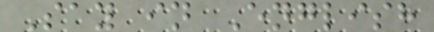Say in English
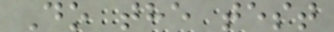Do the test
